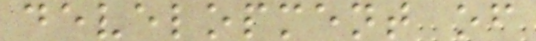development of
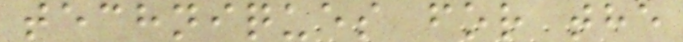techniques for the
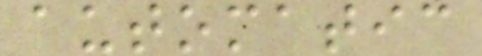automatic
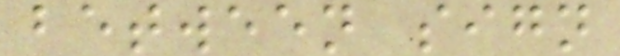between sign
